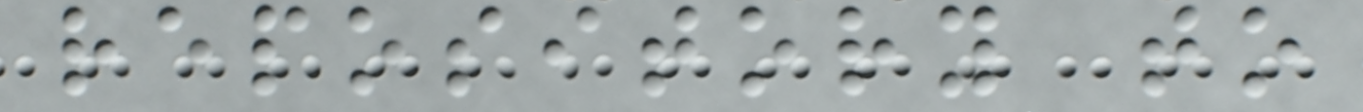repository to
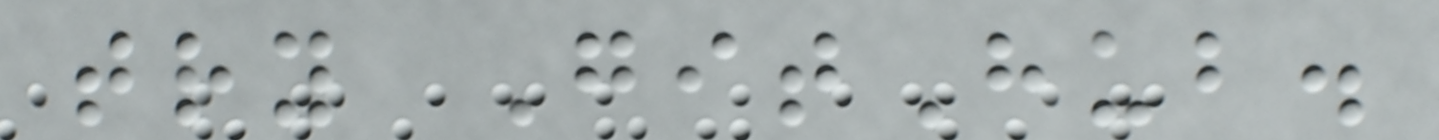try GitHub.
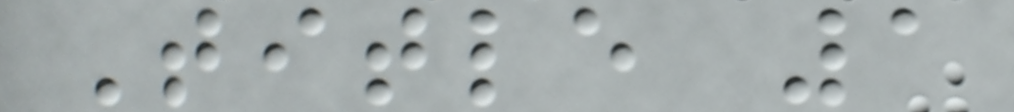Title 1
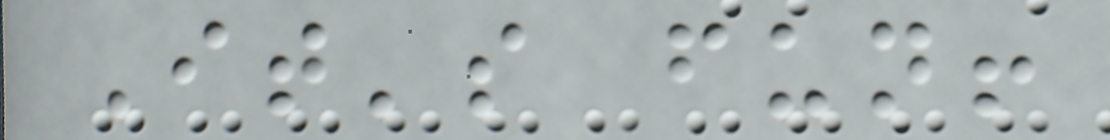It's fun!
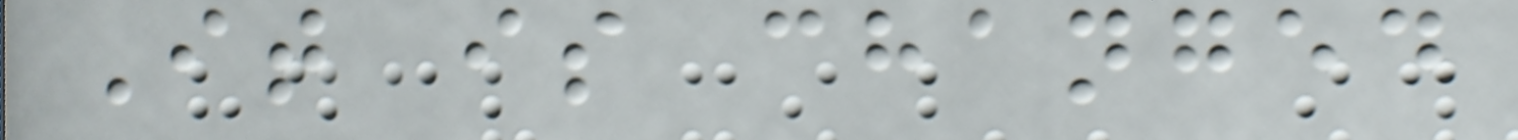It is changed
